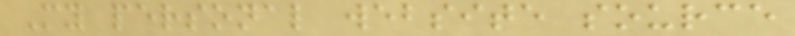My personal website source
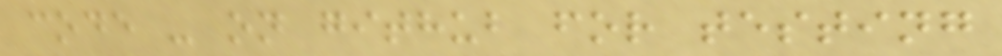code - on github for testing
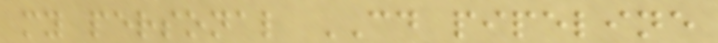my personal CD pipeline
